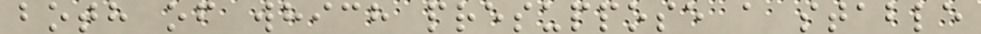both of which presuppose a stable
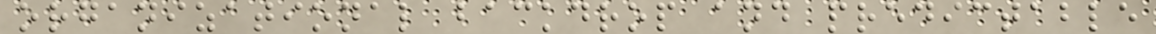organizational backdrop and predictable
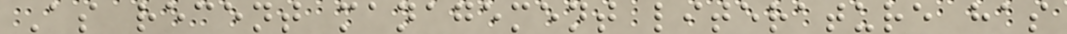As recent management literature has
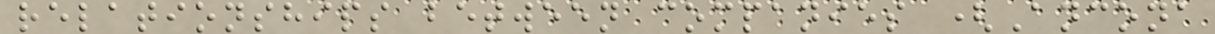relationships between companies (Ancona
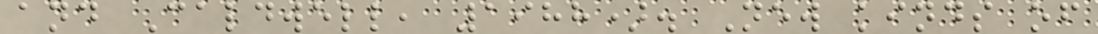and Caldwell, 1988). New kinds of
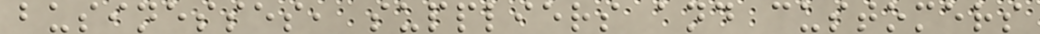businesses, suppliers and customers
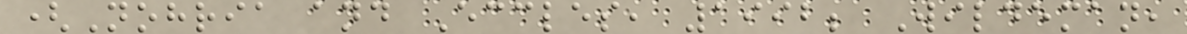(Nohria and Eccles, 1992; Wildeman,
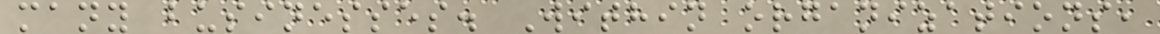many businesses. Within organizations,
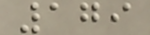179
